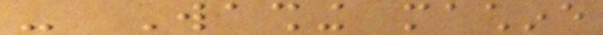- Washing machine
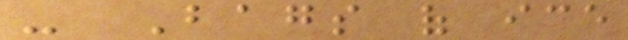- Bags of ice
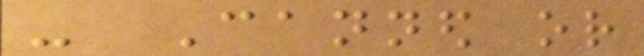- Canned or
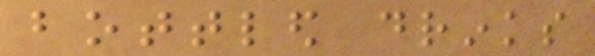bottled drinks
